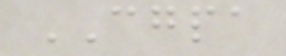CGPA
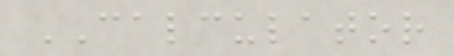CALCULATOR
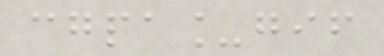cgpa_gif
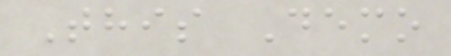This Demo
